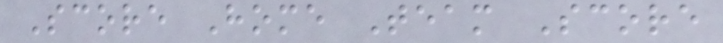Score Home Team Score
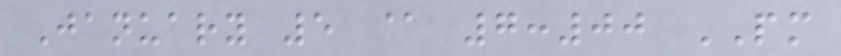January 5 @ 7:00 PM
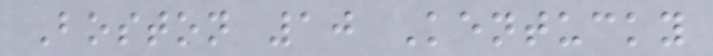Boston 10 Kentucky
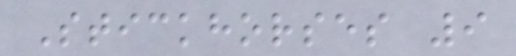Stickhorses 9
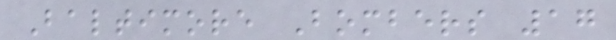Baltimore Bombers 17
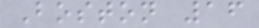Boston 16
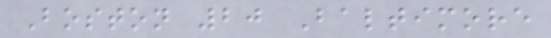Boston 20 Baltimore
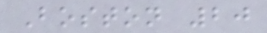Boston 20
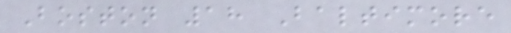Boston 18 Baltimore
